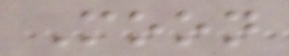Moon
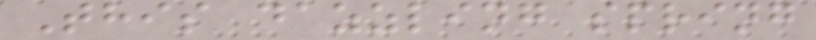This dazzling spring
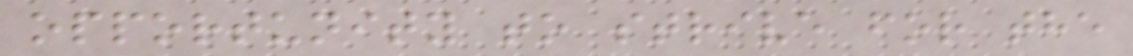opportunity to strive for the
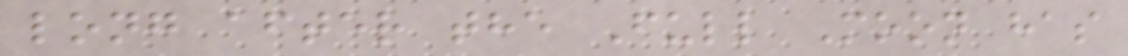long after the Full Moon has
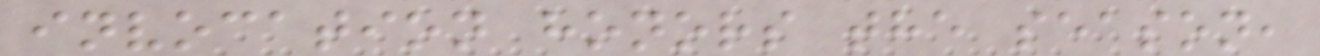invocation honors the season,
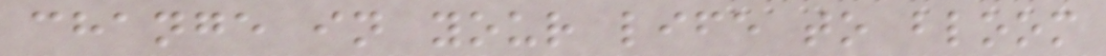change in your life to bloom
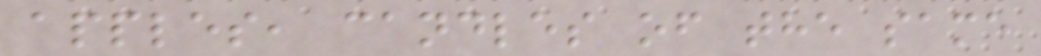apples, candles of the same
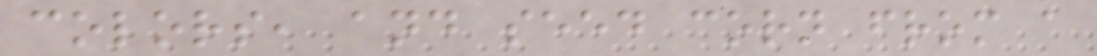colors, and seed corn from a
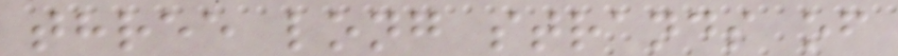three long strands of
